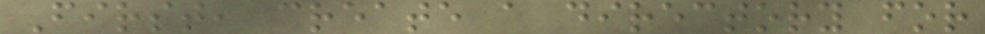First, create a directory for
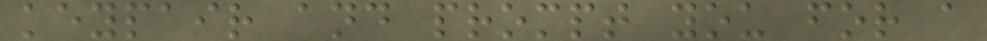keypair and prompt you for a
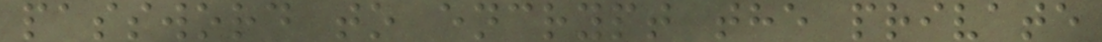password to encrypt the private
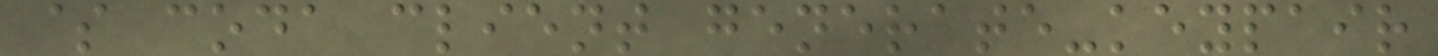$ coda client generate-keypair
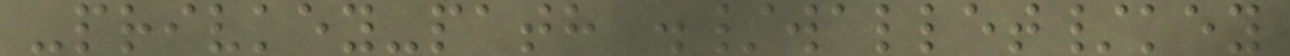-privkey-path ./wallet/key
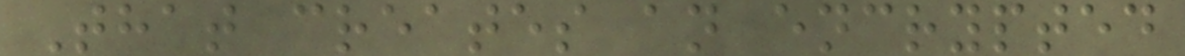That creates an encrypted
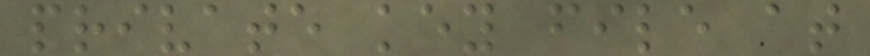private key file at
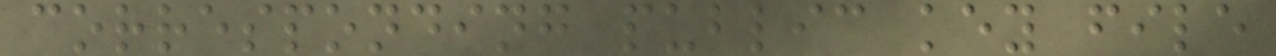corresponding public key file
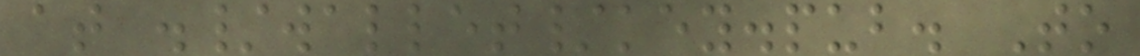at ./wallet/key.pub. To
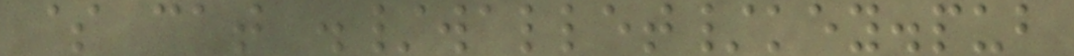$ cat ./wallet/key.pub
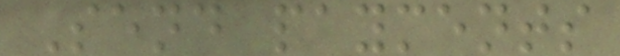Send payments
